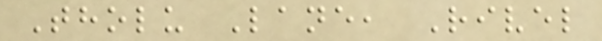Tholu Lane, Rivel
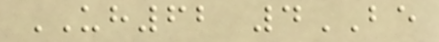UH62 4BE
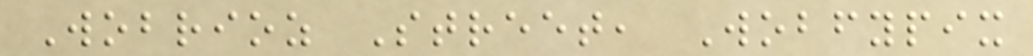Wobrioz Street, Wobfypix
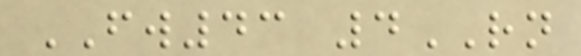FW43 4RN
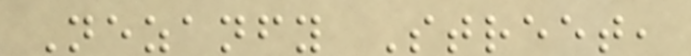Nezanfy Street,
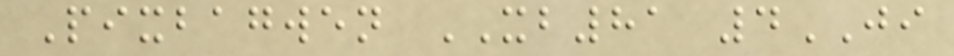Pixbagwen XB81 4JI
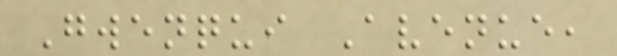Gwenqui Avenue,
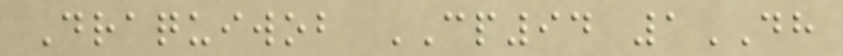Draquiwob CP94 1DH
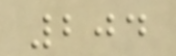204
